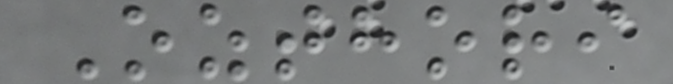Ozthori
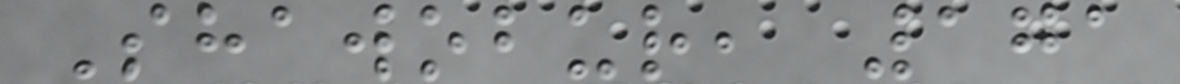Shawobur, 171
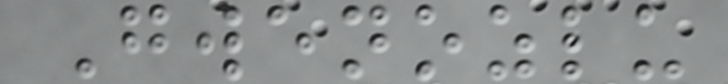Gwenozlu
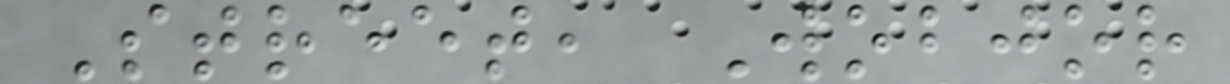Street, Wobjor
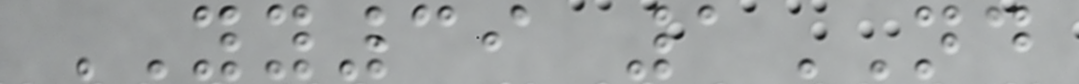YY39 1ND
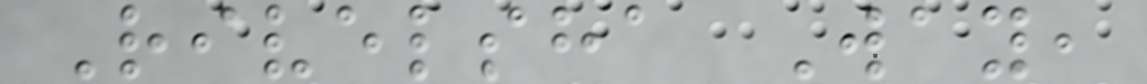Rivelsha Way,
